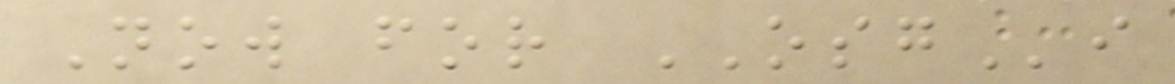Now for OSGi
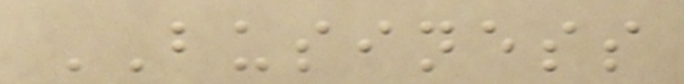BUSINESS
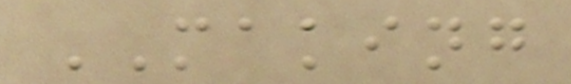MAKING
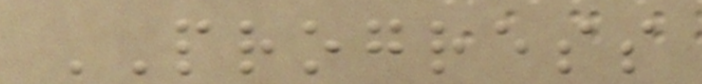PROGRESS
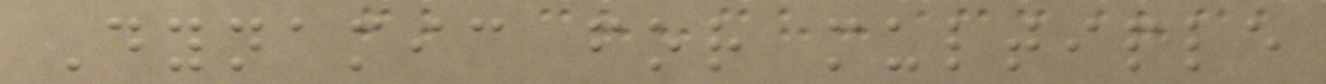Dynamic for multiple
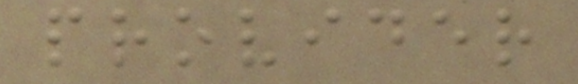provider
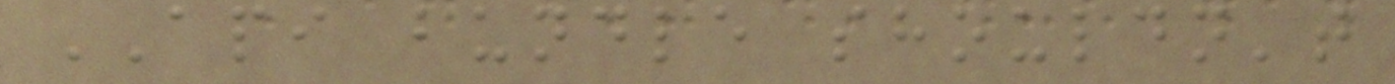API bundle shouldn't
